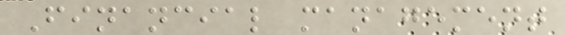Financial management
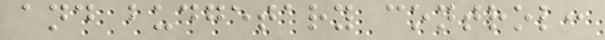and budgetary control:
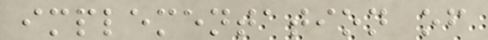implementation of
